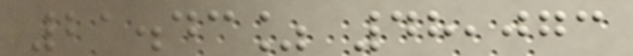21.43% 48,073
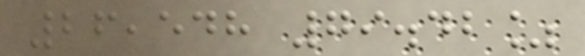26,548 79.42%
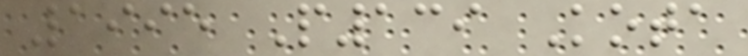1995 P139 Kota
